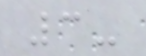3-
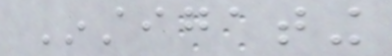Instigating
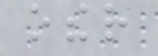other
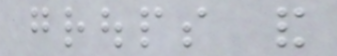groups and
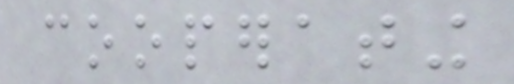cooperating
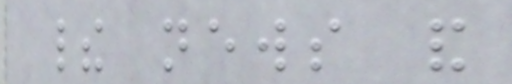their news and
